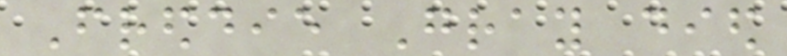Freddie Gray died
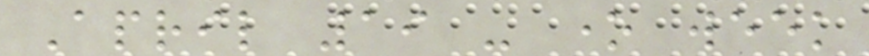April 19 - one week
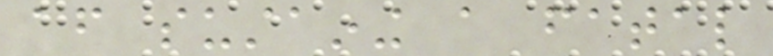after sustaining a fatal
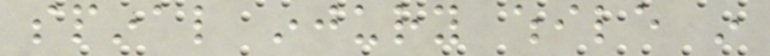spinal injury while in
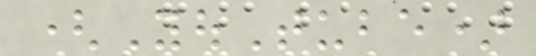(YouTube)
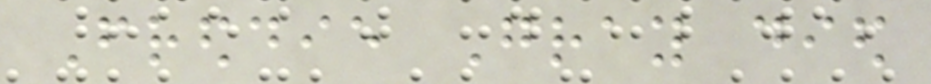Freddie Gray died
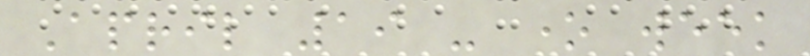April 19 - one week
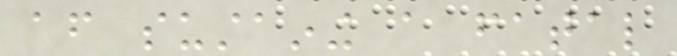after sustaining a fatal
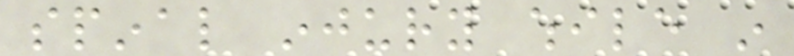spinal injury while in
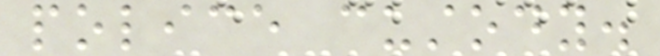police custody.
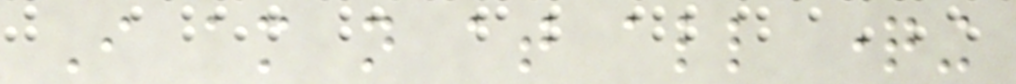I am not at all questioning
